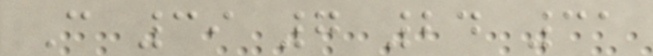C 39 7 24 31
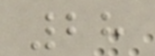28
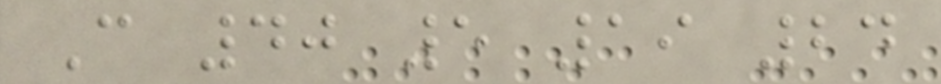C 40 5 19 24
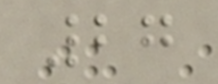27
